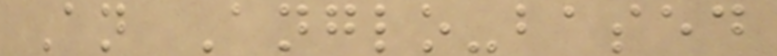An Anglo-based
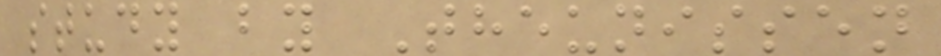study by Theunissen
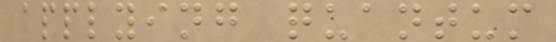applying quantum
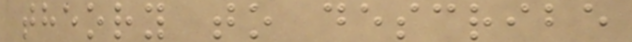theory to describe
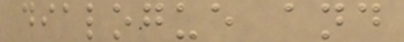dialogue and
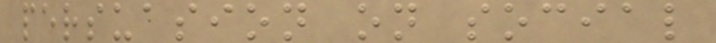persuasion on social
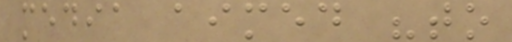media aimed "to
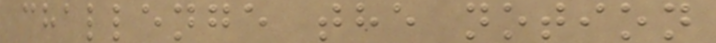challenge the notion
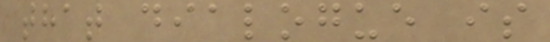that dialogue is
